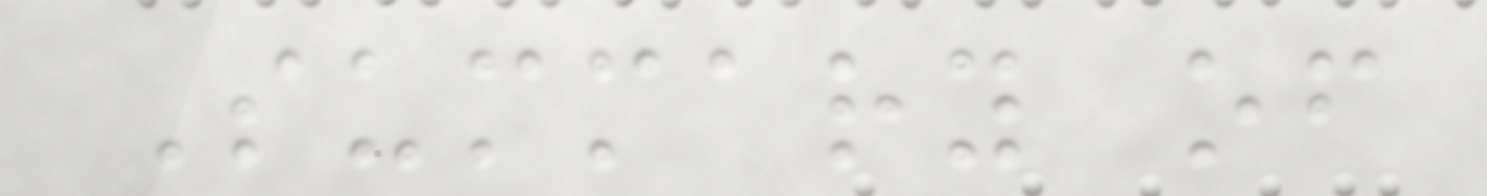Summary of
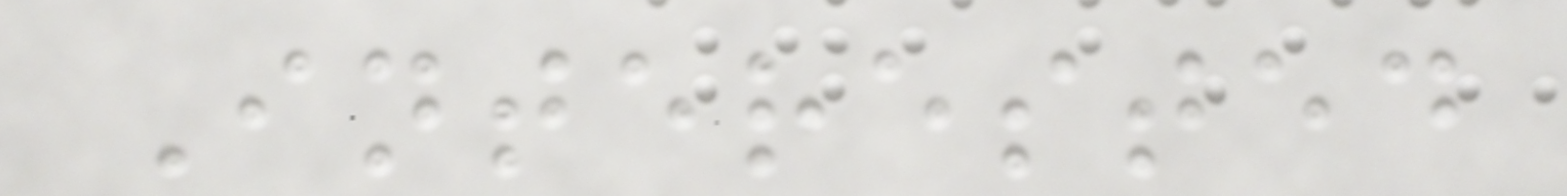Interested
